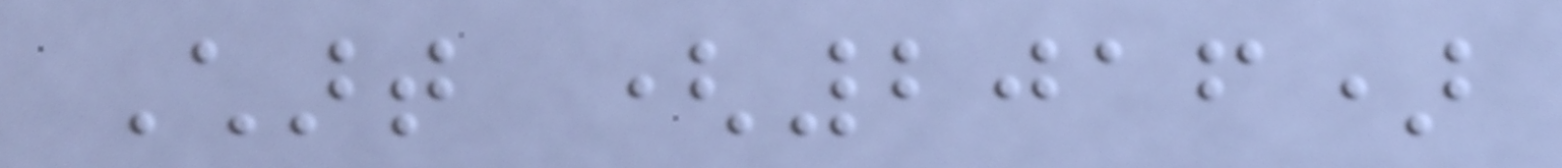Chart (2016)
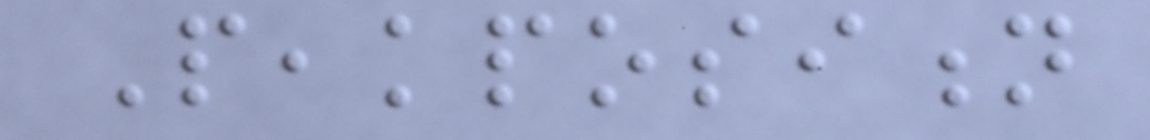Peakposition
